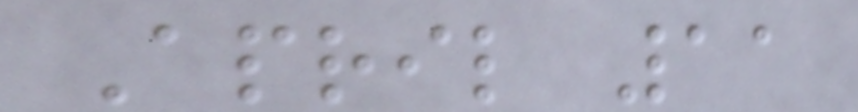April 11
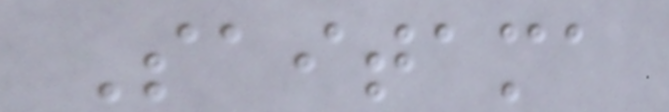Saitama
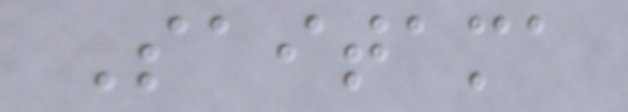Saitama
